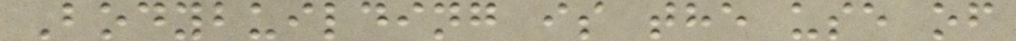Bodybuilding is the use of
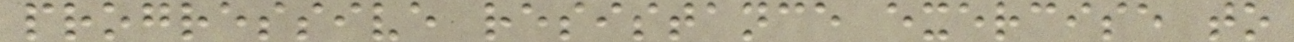progressive resistance exercise to
